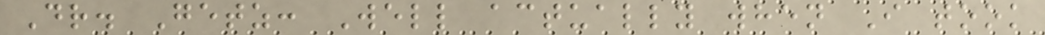Dr. Getz: Well actually when I took
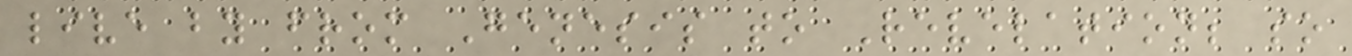live by from Genesis to Revelation; so
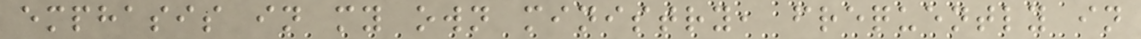emphasis in my own ministry, frequently in
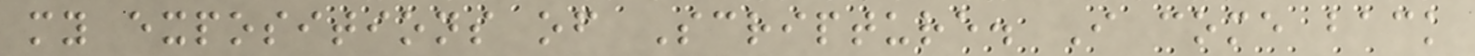my expositions of Scripture. I come back
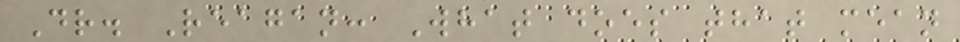Dr. Reagan: What does that mean
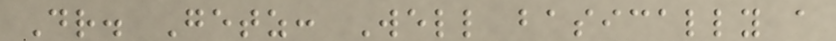Dr. Getz: Well basically a
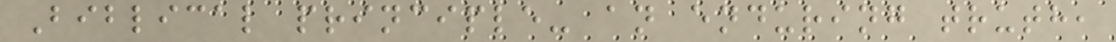Biblical principle- an enduring truth,
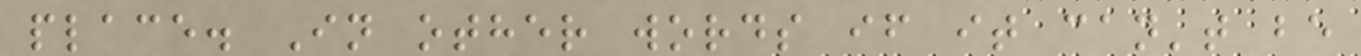place. In other words if it can't be
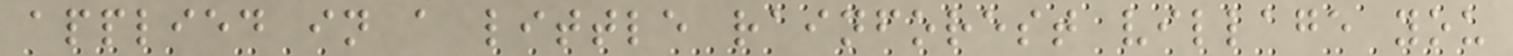applied in a little rainforest village you
